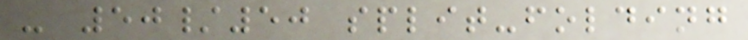- 50/50 split-folding
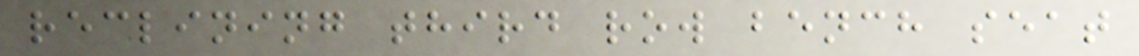reclining third row bench seat
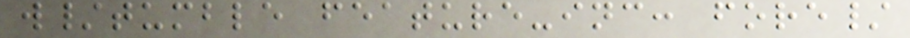w/tumble feature-inc: fore/
